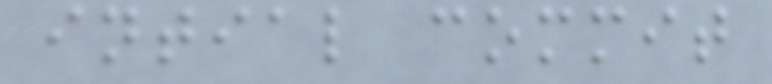intial commit
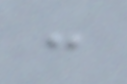:
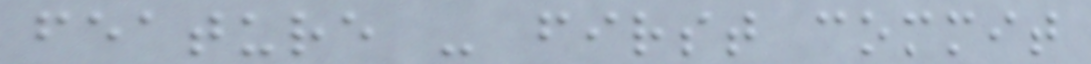feature - first commit
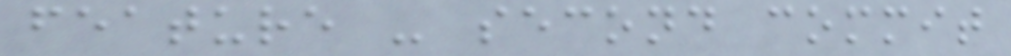feature - second commit
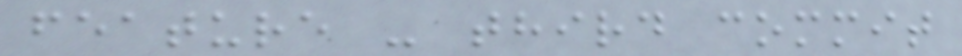feature - third commit
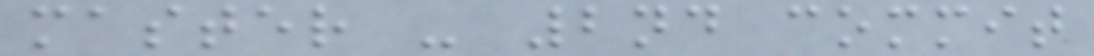master - 2nd commit
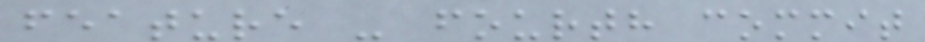feature - fourth commit
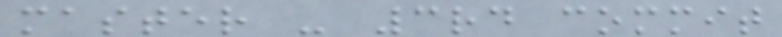master - 3rd commit
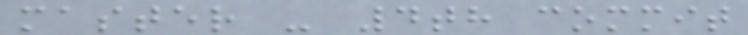master - 4th commit
